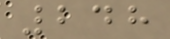248
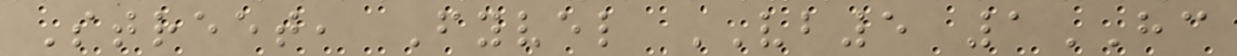Street, Fyvel VB5 1HC
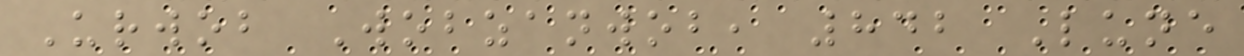Urwob Wobzanwob, 842 Lune
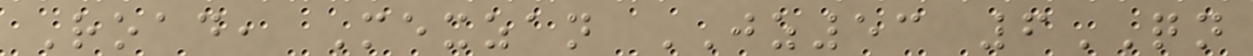Road, Mexzan JZ53 6QN
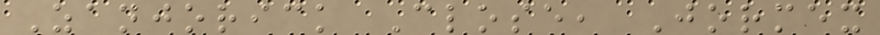Zanjorick Close, Jormex
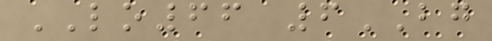LO66 6BG
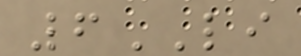6LI
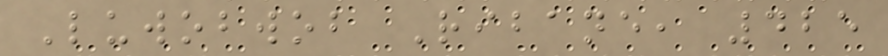Luwobwob Ribane, 425
